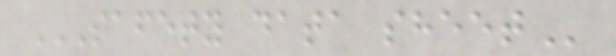SAFETY DATA SHEET
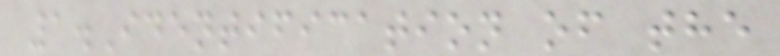1.Identification of the
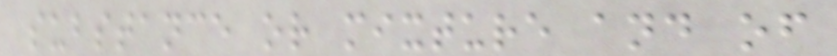substance or mixture and of
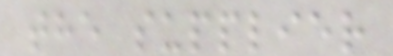the supplier
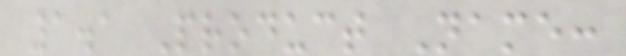1.1 Product Name:
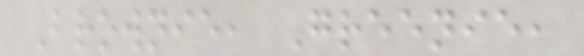Brownie, Greenie,
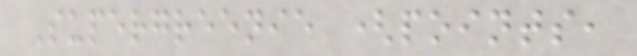Supergreenie (points,
